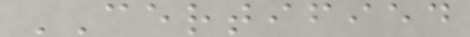CERTIFIED
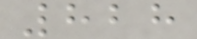828
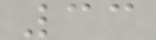33
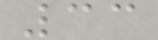33
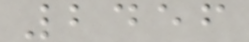2456
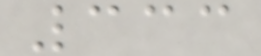333
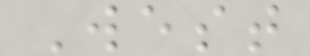West
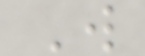W
